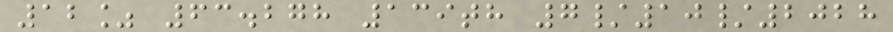12% 63.278 139th 7/10/2028
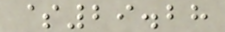$29.28
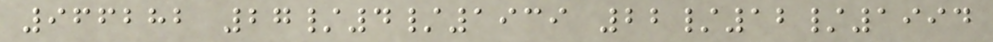966282 27/4/1939 22/12/1994
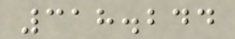318.244
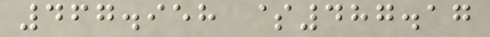467.958 $487.17
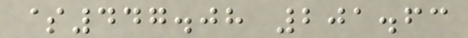$447.08 201.63
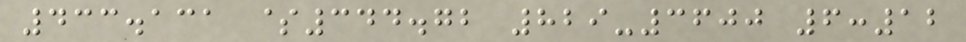433.131 $344.72 829-3600 6:12
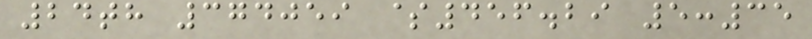24th 374059 $456.29 5:35
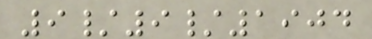9/9/1904
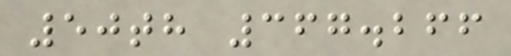50th 367.266
